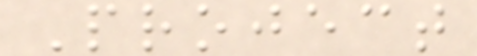Project
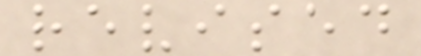revised
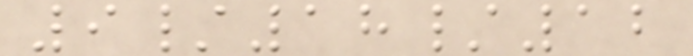9/18/12
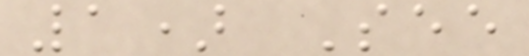1) See
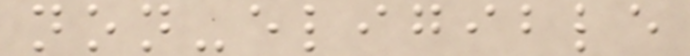non-eligible
